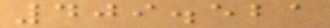409.521
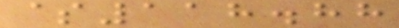$118.88
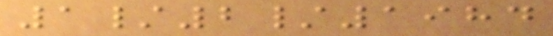1/2/1984
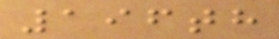196th
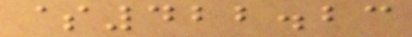$422.23
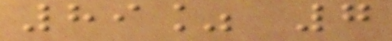89% 7
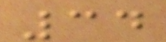34
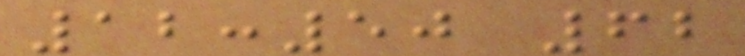12:50 62
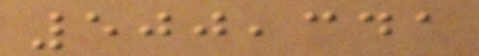500,341
